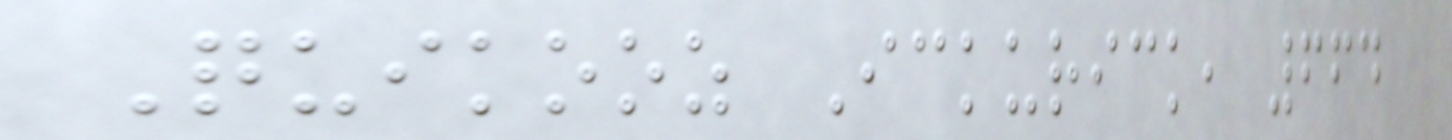Quikooz Ickurick, 664
